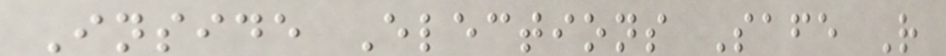Inside Elections Safe R
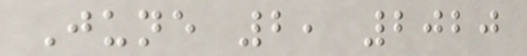June 2, 2020
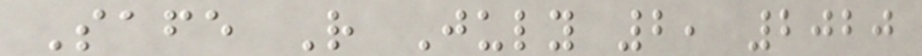Safe R July 2, 2020
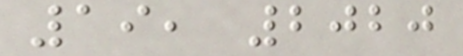19, 2020
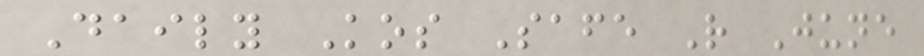Daily Kos Safe R June
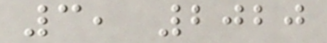3, 2020
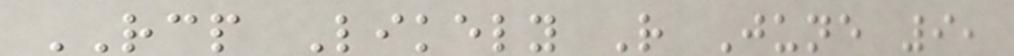RCP Likely R June 9,
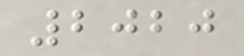2020
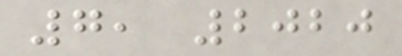7, 2020
